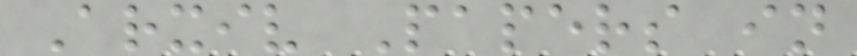Arxiv Papers in
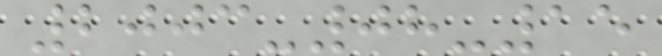2003-08-15
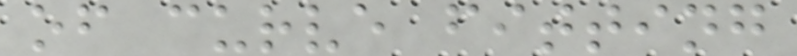of curve fitting
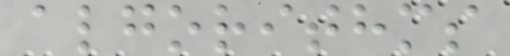algorithms
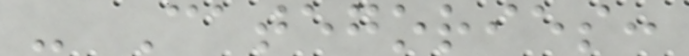- Categories:
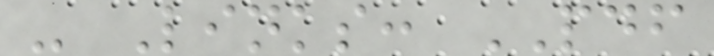- Links: PDF
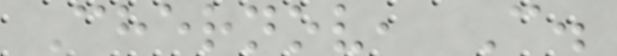Chernov, C.
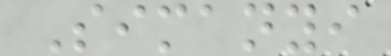Simanyi
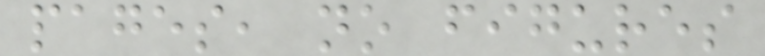pages, no figures
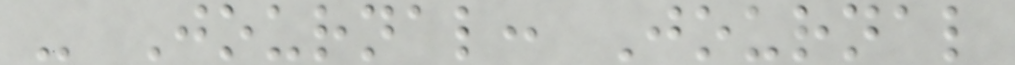- Journal: Journal
